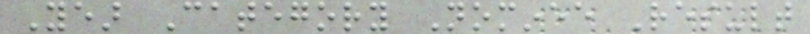Year Category Nominee Result
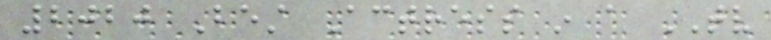2020 Best Actress in a TV
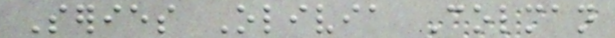Series Olivia Colman
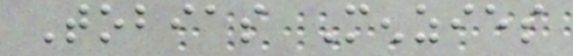Tobias Menzies
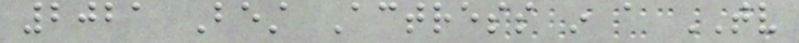2021 Best Actress in a TV
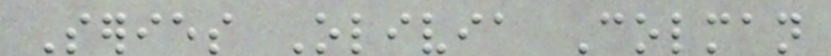Series Olivia Colman
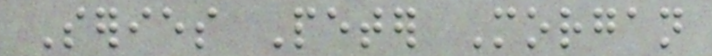Series Peter Morgan
